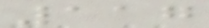117
